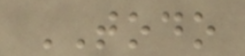TODO
